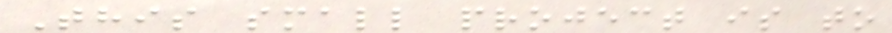This small project is to
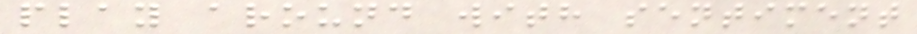play around with sentiment
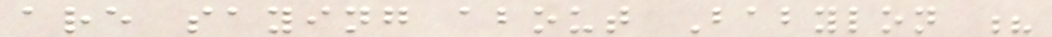are saying about Babylon ?
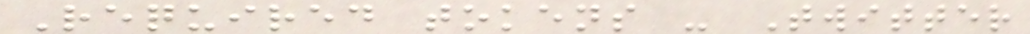Required tokens - Twitter
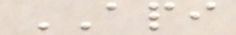API
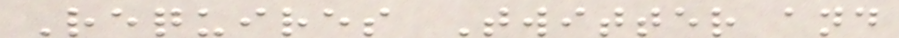Requires Twitter and
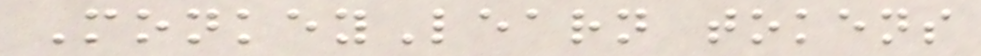MonkeyLearn tokens
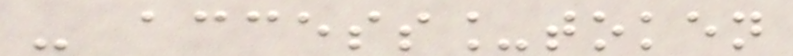- access_token
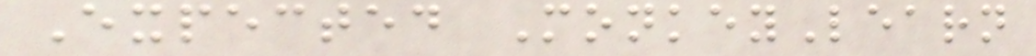Expected MonkeyLearn
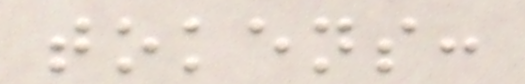tokens:
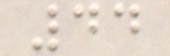44
